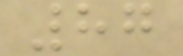87
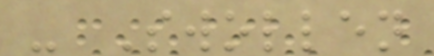- Swollen
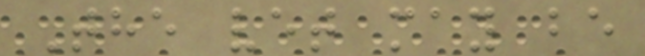The vet may be
